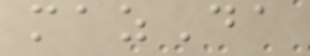mazDa
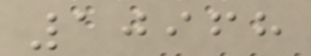10968
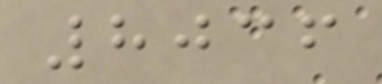8036
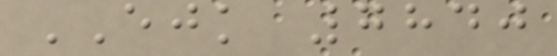EJK 7840
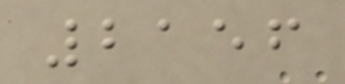2156
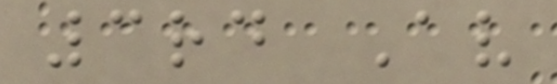3rd Av
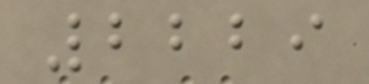2229
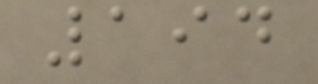194
